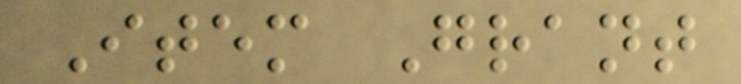Item Grant
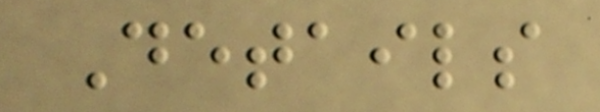Details
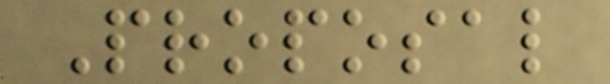Proposal
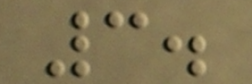3.
